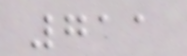711
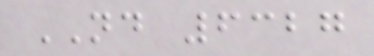ND 6327
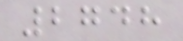2748
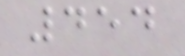454
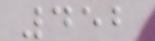452
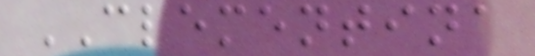CLEMENTINA
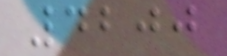4200
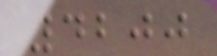4200
